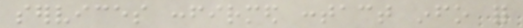services confirmed contact info for
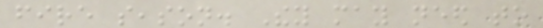fire season. They may need to
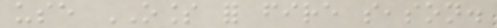use OLESS for fire season.
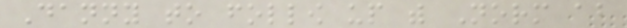Danny to follow up with Norm about
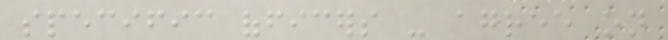specific officers - agree on
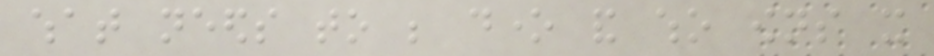what needs to be done and who owns it
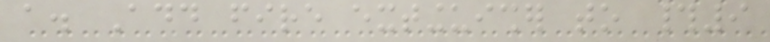a. Add fire extinguisher to #9
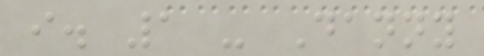i. 1 - Danny
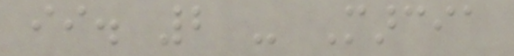ii. 2 - Marcia
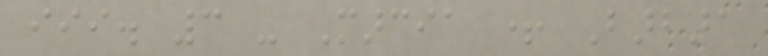iii. 3 - Marcia + Barbara
